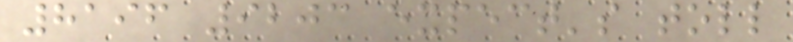8196 9203 expect's toll
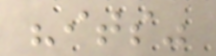"its"
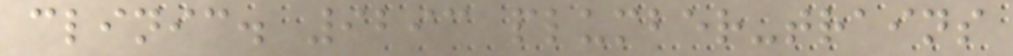clinic. 9293 plumber-trains
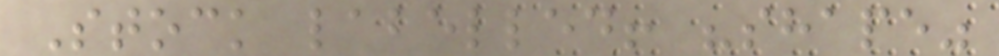Stock labelled! "shape"
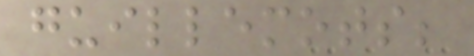guillemots;
